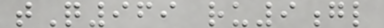tQ969 ru9gl
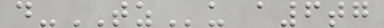d-TZu a6tg
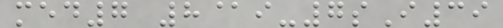med7 8@i-7sI39
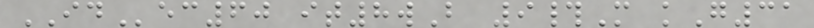IDec60 it8wB 9#M kG31
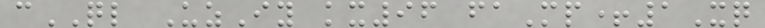cQL UzIy kx96 faMp+1Xq
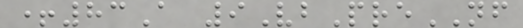+83A 9VbPreNF
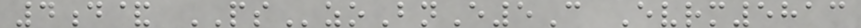4d& PSzoBnE5C Evrm5813
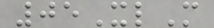05XlM
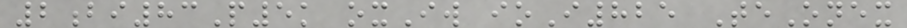2bi83P5k oxIw ioI825 TeOnex
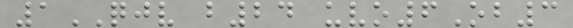1QJV b24 uvo6Ob3
